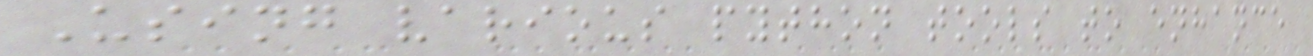Using various python tools to enhance
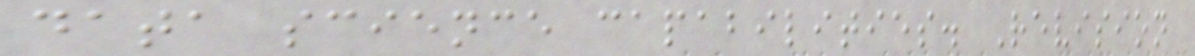data science capabilities. Revision
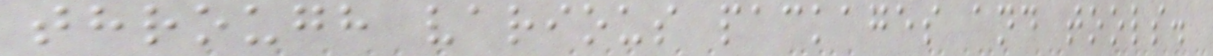through various packages and tools.
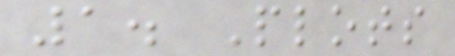1. Plots
